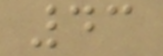43
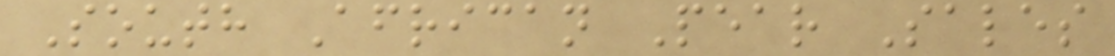South African Pear Sales
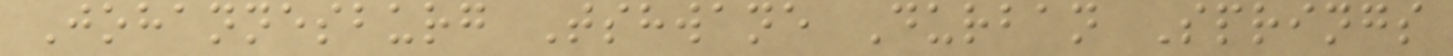Johannesburg Tshwane Durban Springs
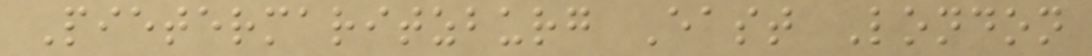Pietermaritzburg East London
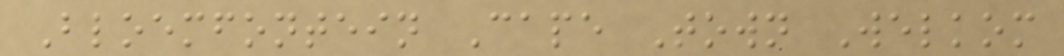Bloemfontein Cape Town Welkom
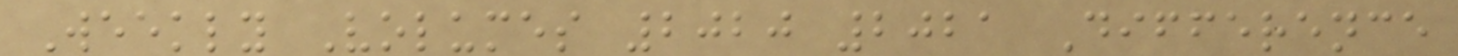Weekly Volumes 2020 2021 Difference
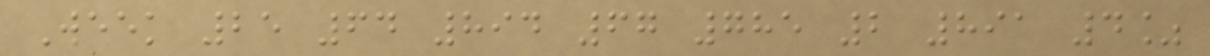Week 25 64 894 67 785 2 891 4%
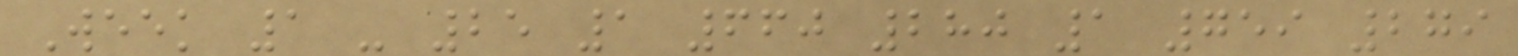Week 1 - 25 1 660 280 1 759 279
